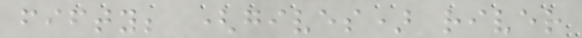fifty; (gives) river
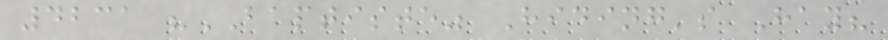4231 "BAPTISTE" Hiding's Hay?
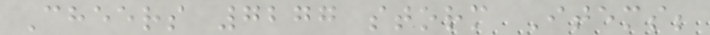Cheers 7277 storm Items;
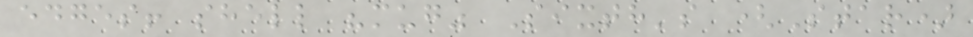edges! shell "mug" Sixth's (Star)
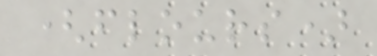(flours)
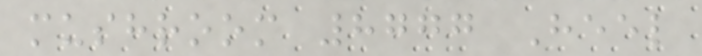mushroom 8777 Heel
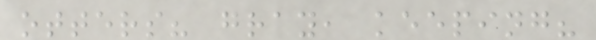otters? gray, keeping?
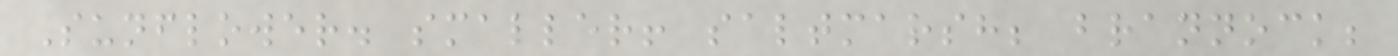Sunflower. smaller! saltmarsh; brannock;
